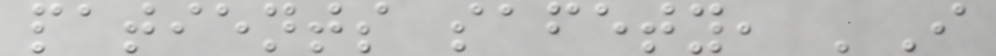patients safety, 'I
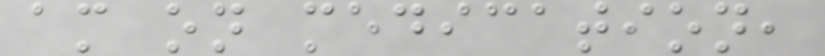am on medication,
